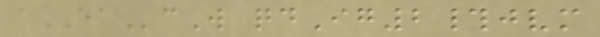aEAcW qdIg2#jvm
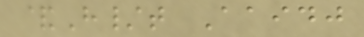&H/t Aaidj
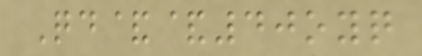Qd&&40oyq
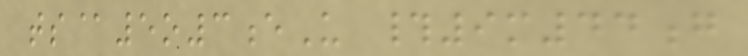ts@5o3eU #9m44g
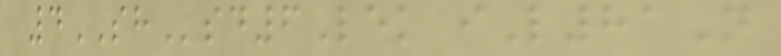4SHsd6Lek iL81N
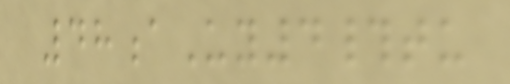48aUy4#tu
